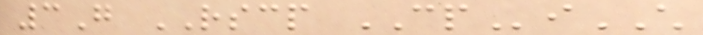3G RSCP CPiCH
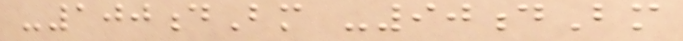-100dBm -90dBm
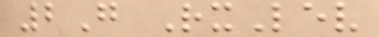2G RxLev
